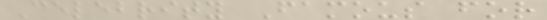Celebrity Famous for
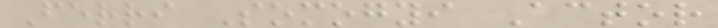Ferri Somogyi Actor
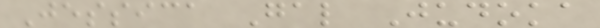Jessica Gal Judoka
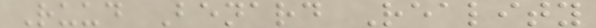Ruud Benard Reality
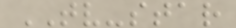TV-star
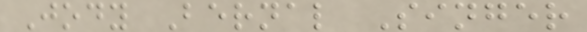Jody Bernal Singer
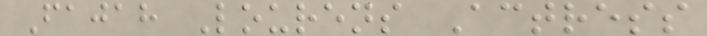Fajah Lourens Actress
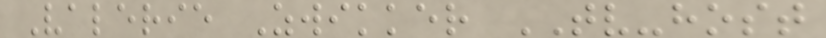Valerie Zwikker TV-host
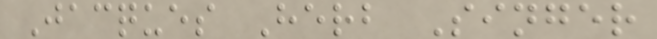Jacques Herb Singer
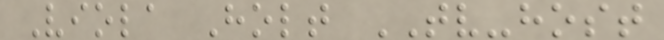Viola Holt TV-host
